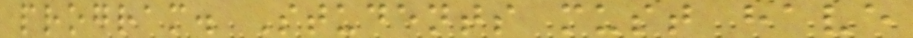program. Students must have
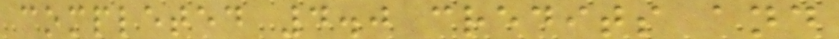completed 4.0 credits and
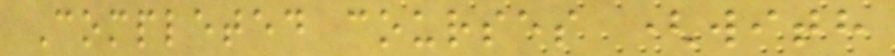Completed courses (with
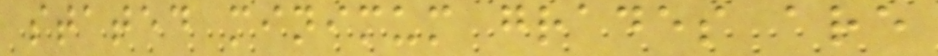stated minimum grades are
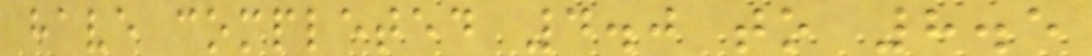have completed 4.0 to 8.5
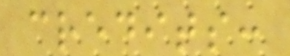credits:
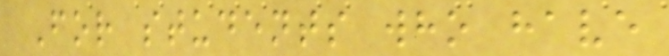For students who have
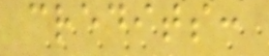credits:
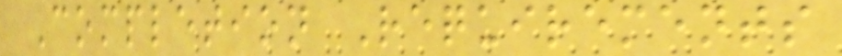Completion Requirements
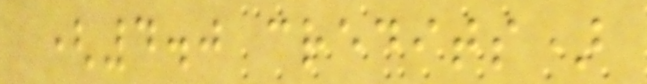(4.0 credits)
